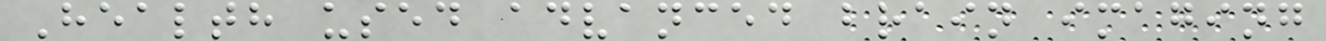Health used advanced brain imaging
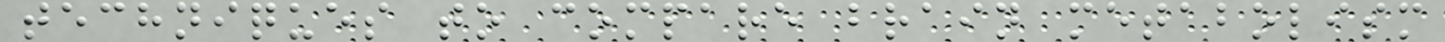techniques to compare brain metabolism
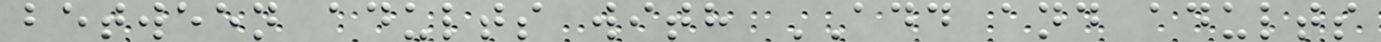between adults with ADD and adults
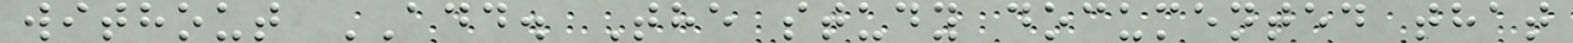without ADD. The study documented that
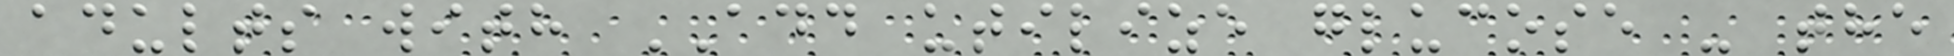adults with ADD utilize glucose - the
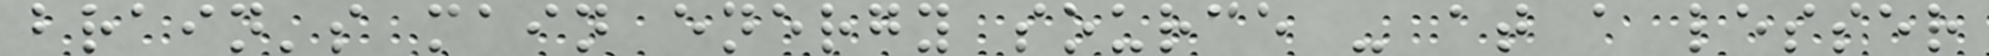brain's main energy source - at a lesser
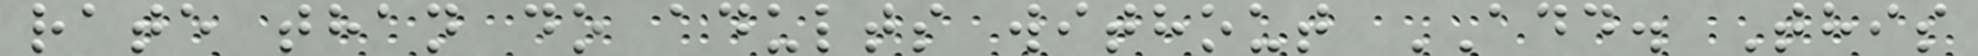rate than do adults without ADD. This
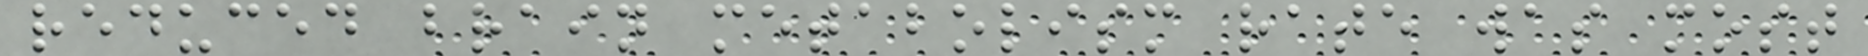reduced brain metabolism rate was most
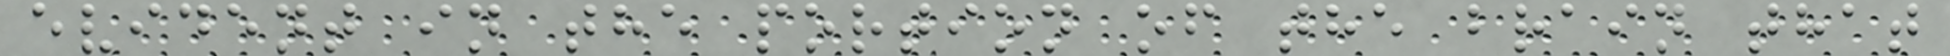evident in the portion of the brain that
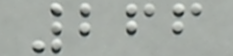266
